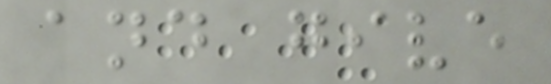and give
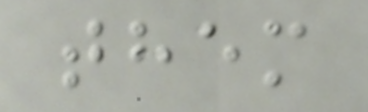them
